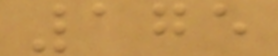175
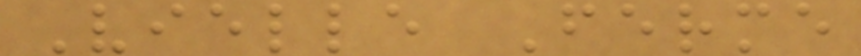Vielle Ferme
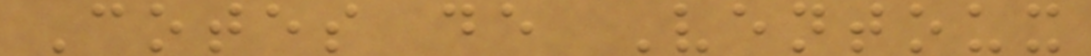Cotes de Ventoux
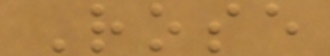Rose
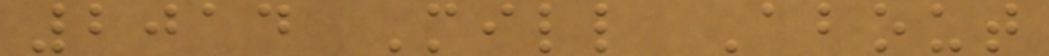2014 Mill About
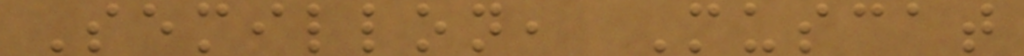Semillon, Muscat
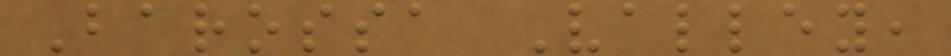Barossa Valley,
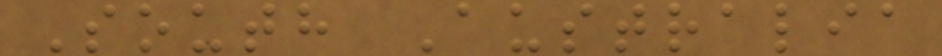South Australia
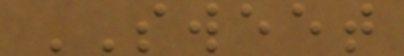SWEET
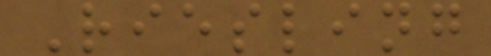Riesling
